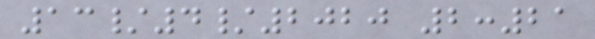13/4/2020 2:21
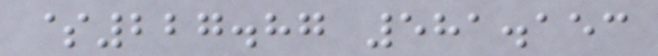$227.87 581.153
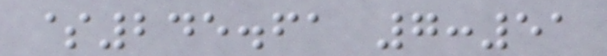$245.61 7:51
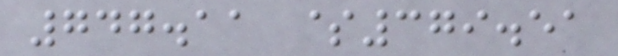747.11 $379.51
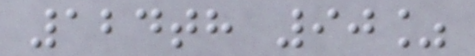124th 90%
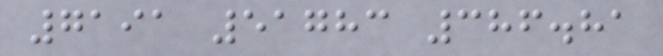7191 51783 386.81
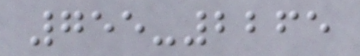755-2265
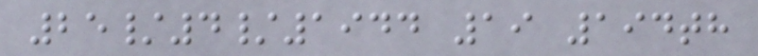25/4/1944 19 194th
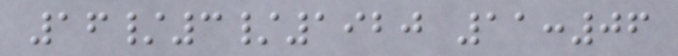16/3/1920 11:06
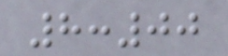8:00
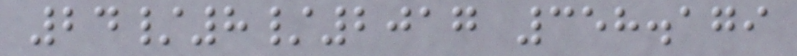24/8/2017 358.179
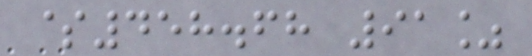$458.68 91%
